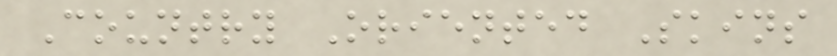Country Oriented Skins
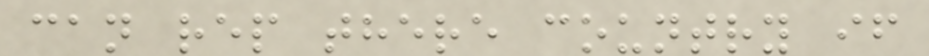can rep there country if
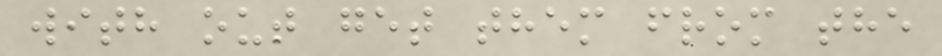with out get them from the
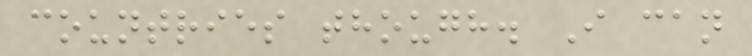countries though. I can
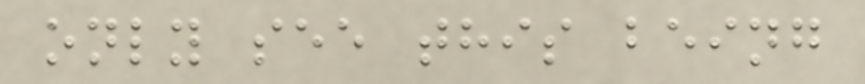only see this being
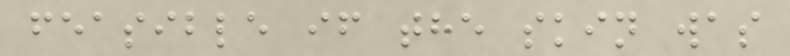feasible if the skin was
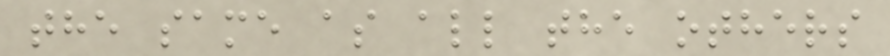the same as all the others
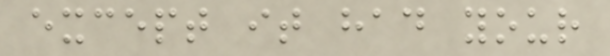except it had your
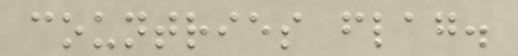countries flag.
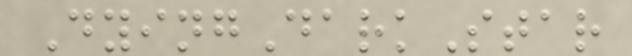DyingDarkStar
